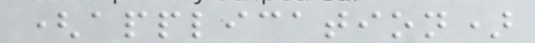(application)
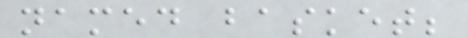named basket;
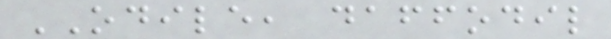ODILE, daffodil
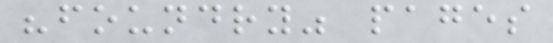"foundry" pages
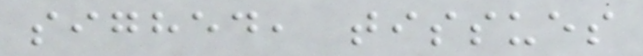sighed, tissues
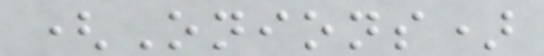(Onions)
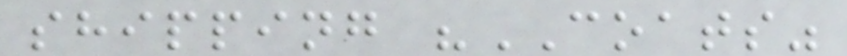shipping "COATS"
